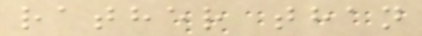rather than
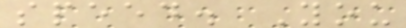speed. You
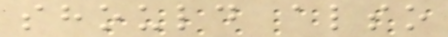should also
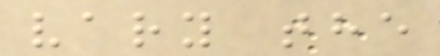vary the
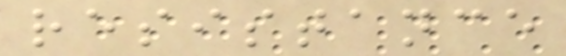resistance
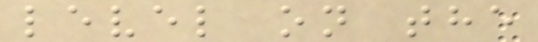level on the
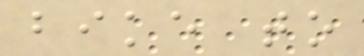bike to
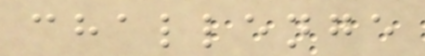challenge
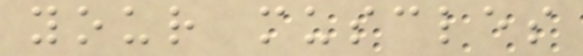your muscles
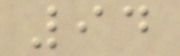94
